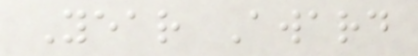Year Award
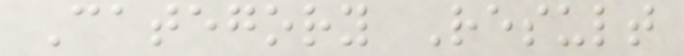Category Result
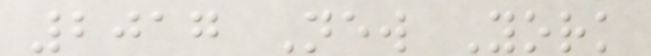2017 New York
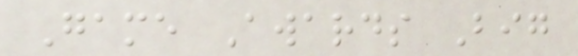Game Awards Big
